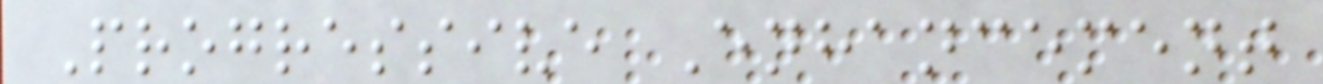Progressive Enhancement
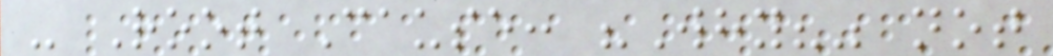- Root Cause: "Why?" not
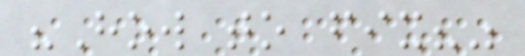"How to fix?"
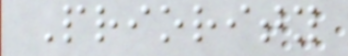Priority
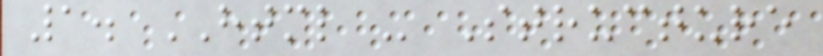1. HTML - Structure
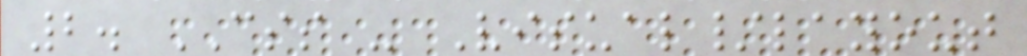2. CSS - Visual/layout
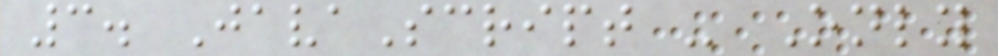3. JavaScript - Only
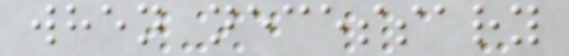when necessary
